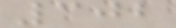302
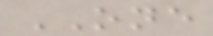ONE
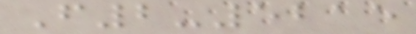F2-5215
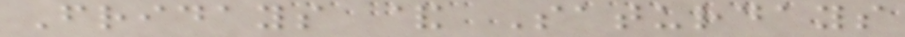Fridays & Saturdays
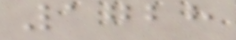1728
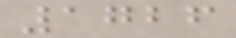1726
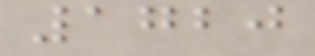1720
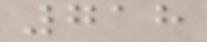718
